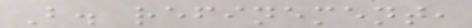B. refinement,
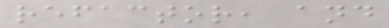refactor, and
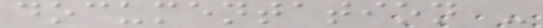documentation -
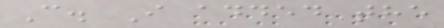C. I added the
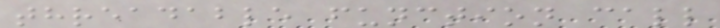threadable function call
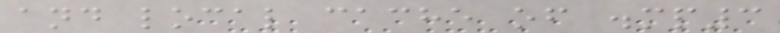and local cache of .mp3
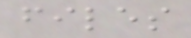files
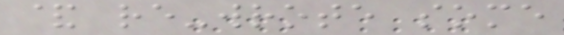& re-wrote some
